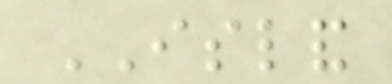ISLAND
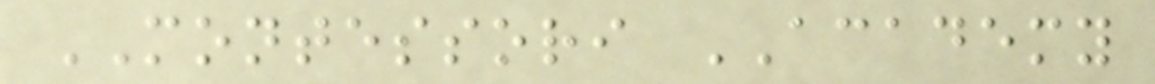MONTESSORI ACADEMY
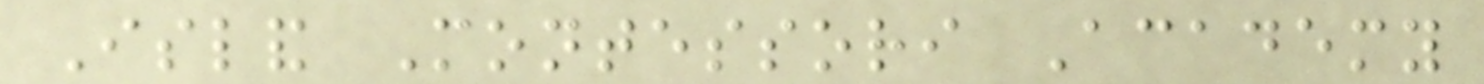Island Montessori Academy
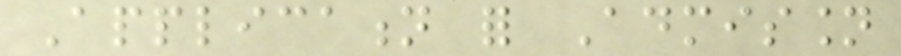Application for Admission
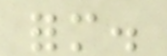form.
